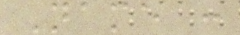Name :
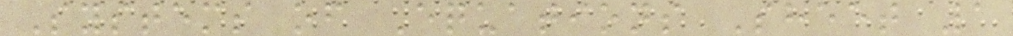Systems of Equations Sheet 1
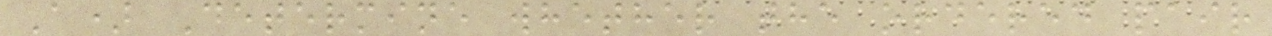A) Determine whether the ordered pair
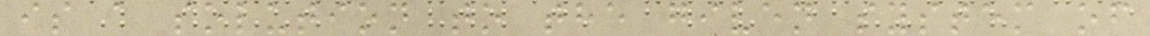is a solution to the given system of
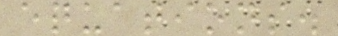equations.
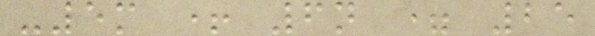-5m + 6n = 25
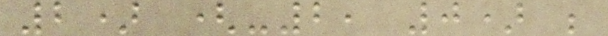2) (-2, 0) ;
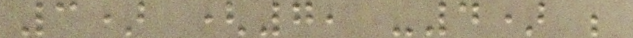3) (7, -4) ;
